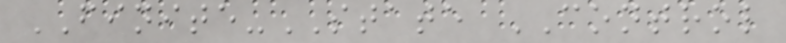FINITE-STATE CONTROL
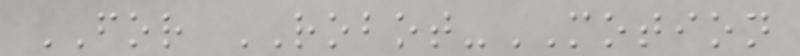FOR ROBOT-MOTION
